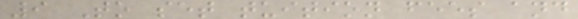9 To set tuition fees and
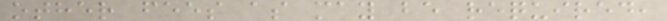other fees as may be required,
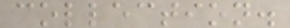collection.
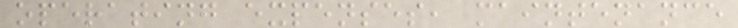operating expenses, maintenance
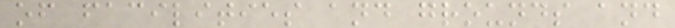of facilities and grounds and
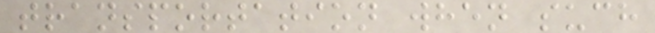transportation when such
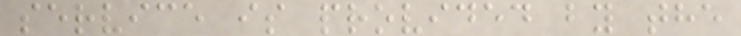service is provided by the
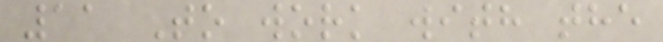11 To work with the
